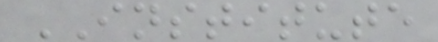INSTITUTE
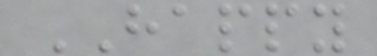HAPPY
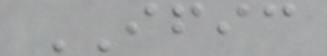IFIC
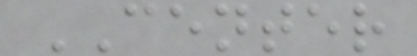CENTER
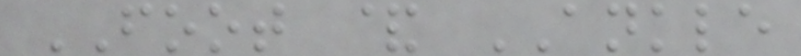FOOT & ANKLE
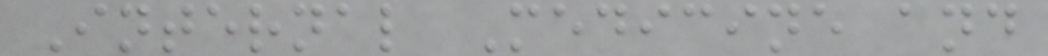Internal Medicine and
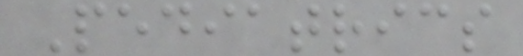Pediatrics
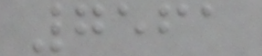7561
